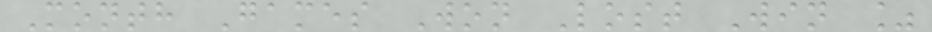Month Games Won Lost Win %
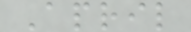April
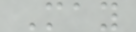May
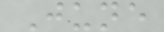June
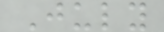July
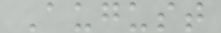August
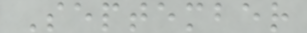September
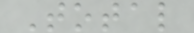Total
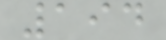194
